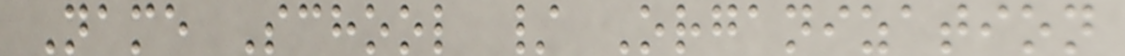Name School / Organization
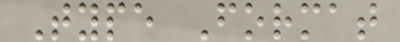Type Format
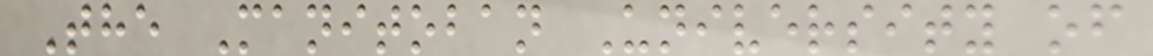The Manitoban University of
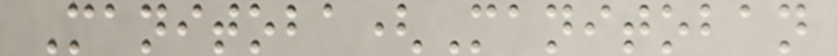Manitoba(Manitoban
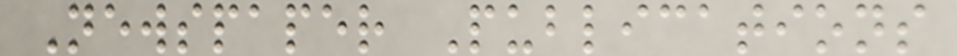Newspaper Publications
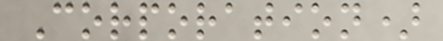Corporation)
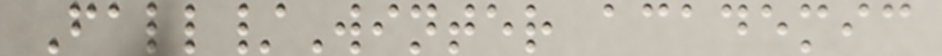Fall/Winter academic
